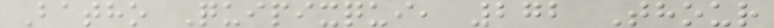Batho Quipixqui, 272 Thour
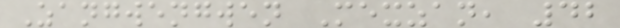Zangwengwen Mexzan, 42
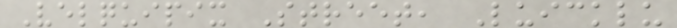Velquipix Street, Luicklu
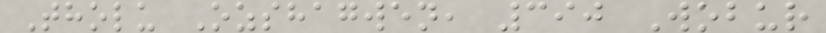Tholu Ozshagwen, 390 Wobur
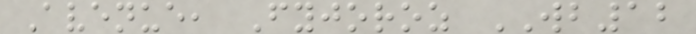Avenue, Fyjoroz WB12
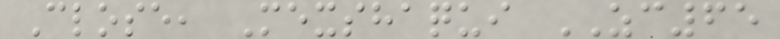Close, Mexshaqui ZC65
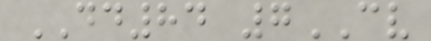DD84 7CV
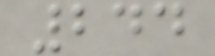244
